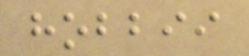hobbii
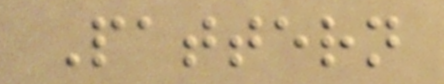Pattern
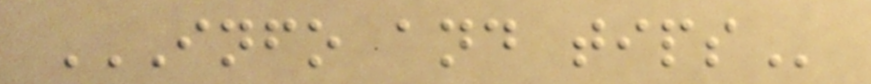INFO AND TIPS
